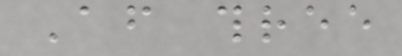After three
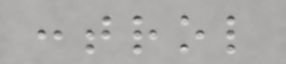control
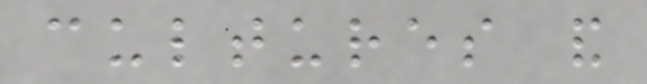cultures and
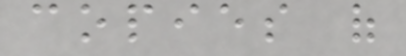copies of
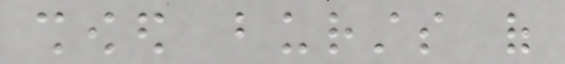showed bursts of
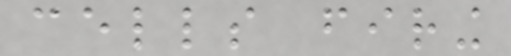cells firing
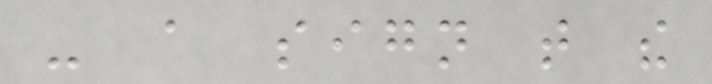- a sign that the
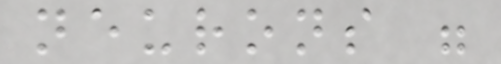neurons were
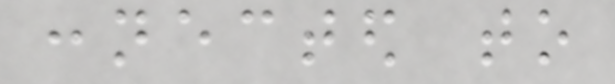connected to
